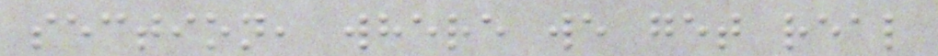section, where we get real
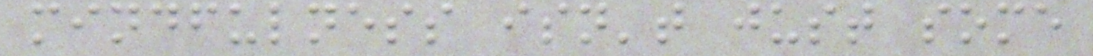mindfulness isn't just some
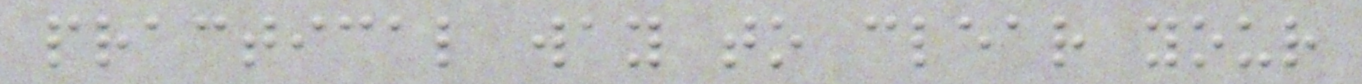practical way to clear your
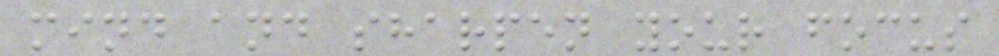mind and sharpen your focus
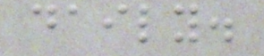daily.
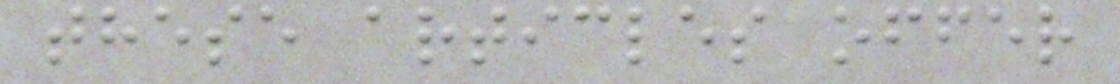these articles offer
